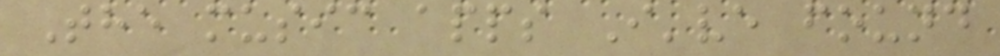The music apps I've found
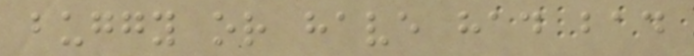buggy or have had bad
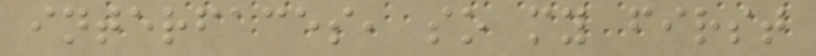interfaces, so my first
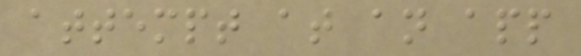attempt at an app
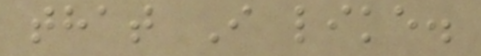that I like.
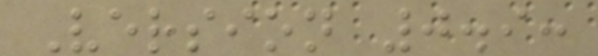Version 0.9:
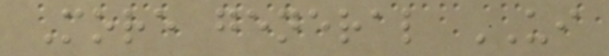More general UI
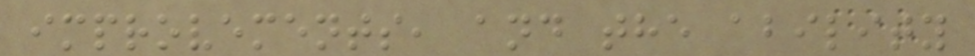improvements, and the ability
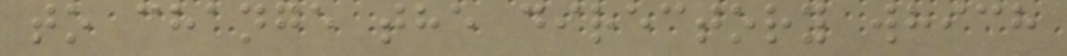to change the directory which
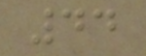44
